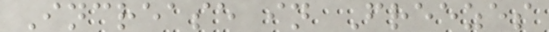Increase in Freezes
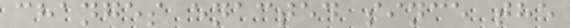changes enacted since the
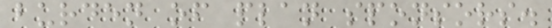burden of plan sponsors.
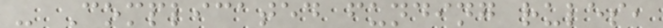- Complicated funding rules,
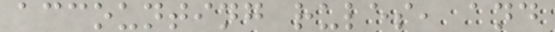accounting rules, and
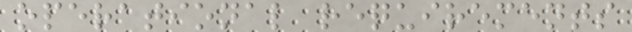operational requirements
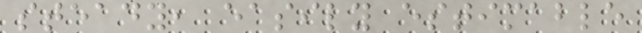steady, easily estimable
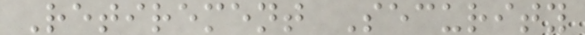Retirement Security
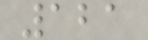121
